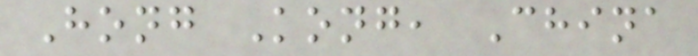Hong Kong, China
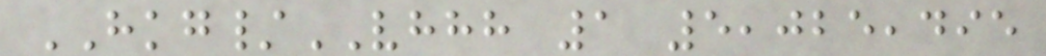HKG/VHHH 1 5,025,495
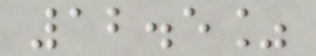12.5%
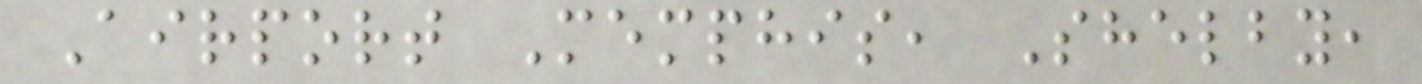Airport Memphis, Shelby,
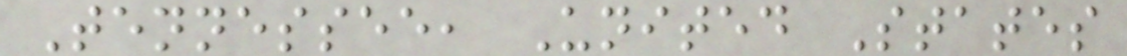Tennessee, United States
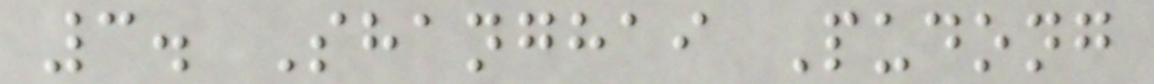3. Shanghai Pudong
